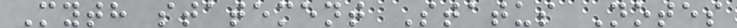Myth statement Status Notes
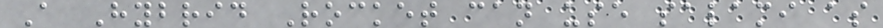A Hybrid Rocket can use salami as
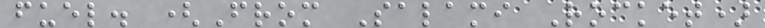fuel. (From Salami Rocket)
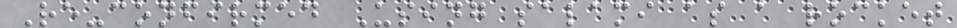Re-confirmed Using salami as a rocket
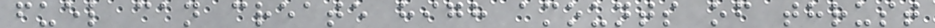fuel can create high amounts of thrust
